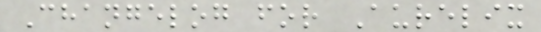Changelog for Aurelix
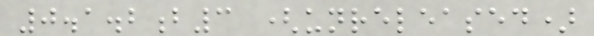0.1.2b3 (unreleased)
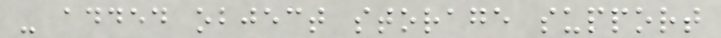- added object storage support
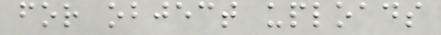for object uploads
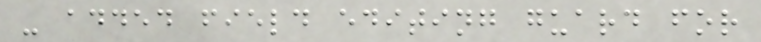- added field editing guard for
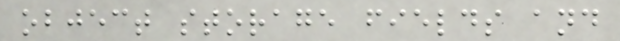object storage fields and
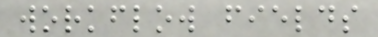workflow fields
